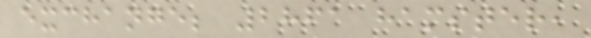exchange; 2861 hamster,
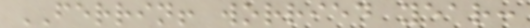FERRIN! worried year:
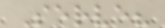Serve?
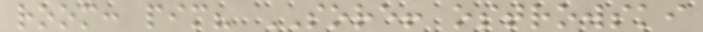room: pim? SORE! ostrowski
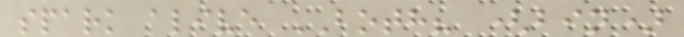spark alive BOTH? (bin)
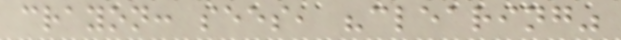crayon: sees, "clearing"
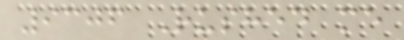9306 Rushed me
